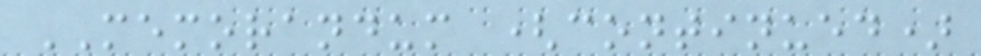MEMORANDUM (continued)
